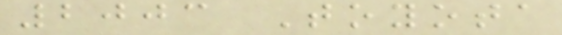2003 Toyota
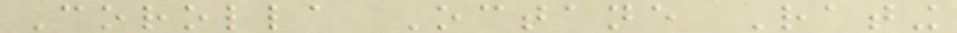Corolla Octane Rating
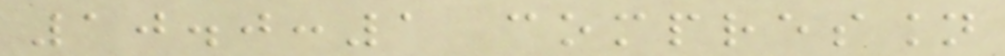10.0:1 compression
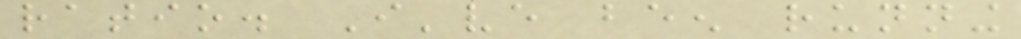ratio. I've been running
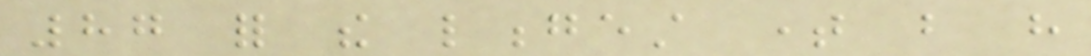87 for the longest time but have
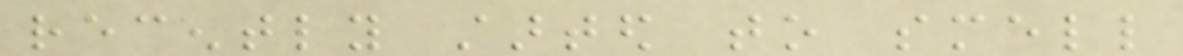recently started to smell
